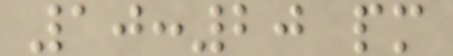10:20 pm
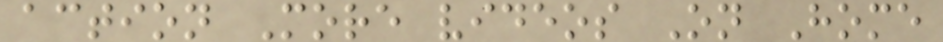action More videos On Home
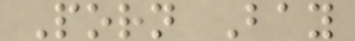Porn Bay
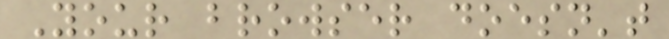Your browser doesn't
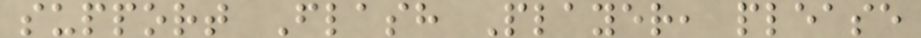support Flash Player, please
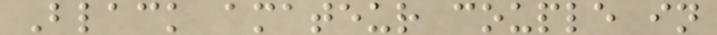Black amateur couple in
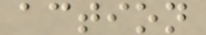action
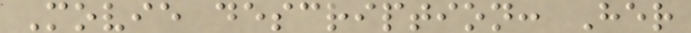Movie description: Her
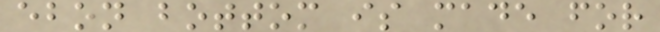ebon bottom is made for
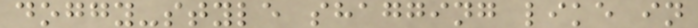doggy-style shagging like in
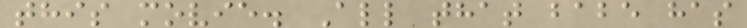this movie. All that babe has
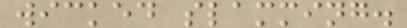wicked slamming.
